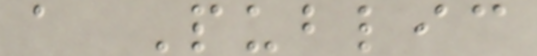a Public
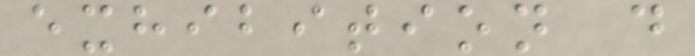exhibition d
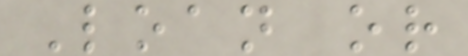Loan or
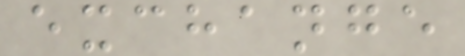exchange
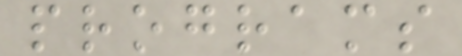programs
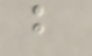b
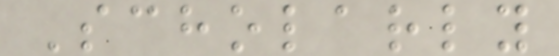Scholarly
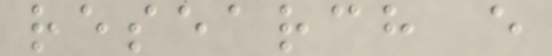research e
